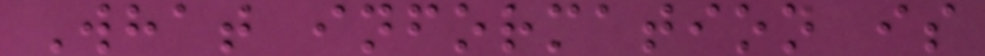What information is
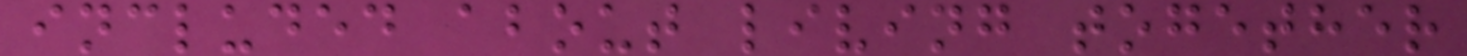included about living together
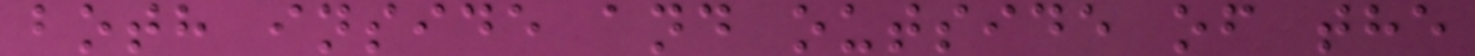both inside and outside of the
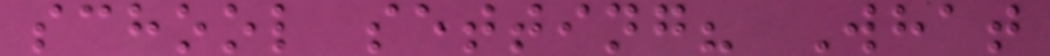school setting? What
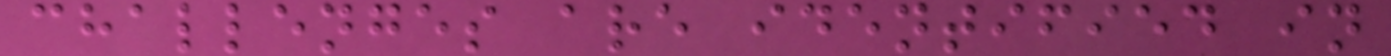challenges are identified in
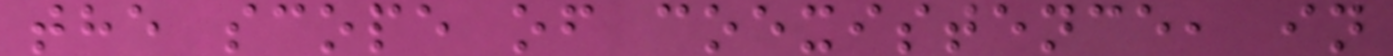the scope of coexistence, in
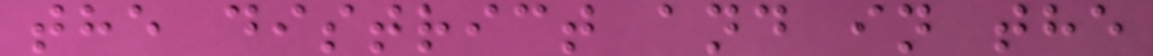the district and in the
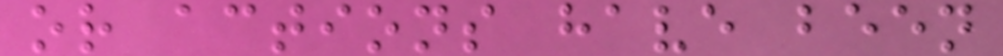or actions have been
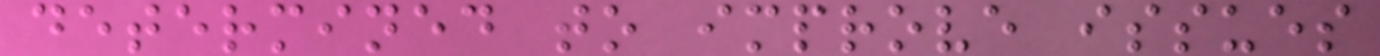determined to improve issues
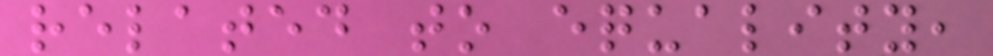related to equality,
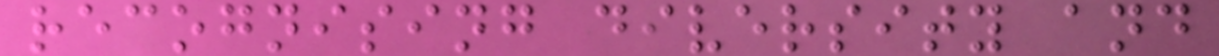recognising diversity and
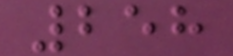258
